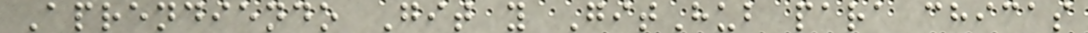Aprendiendo Git y GitHub para chicas
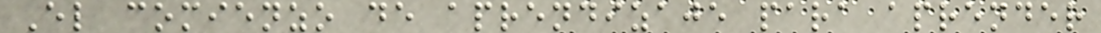El comienzo de aprendizaje para aprender
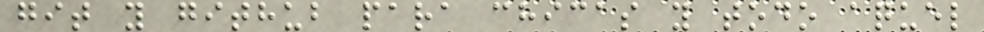git y github para chicas y todo aquel
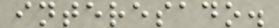interesado.
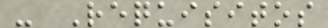- Requisitos
